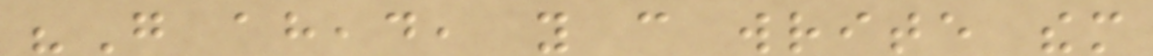"Go ahead, you can write them
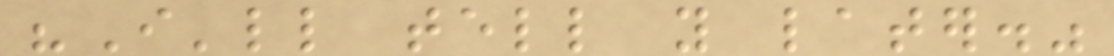"I'll tell you later."
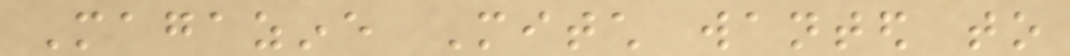Magazine Mitch wanted to
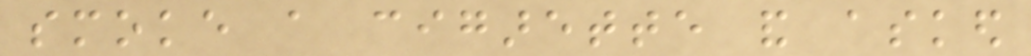smoke a cigarette and asked
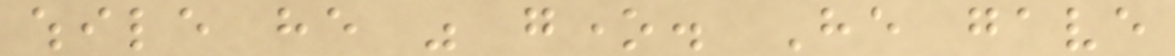while he was gone. He gave
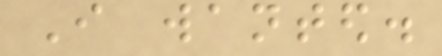I wanted.
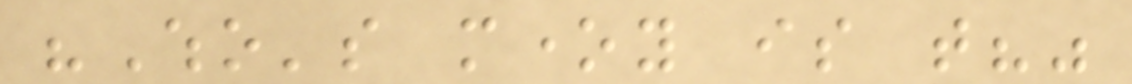"Who's money is that?"
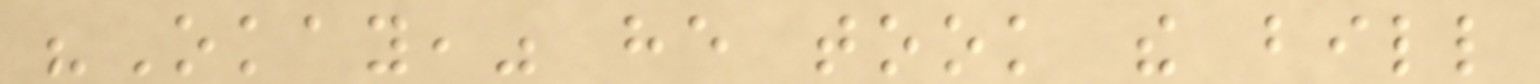"Okay," he took the bill
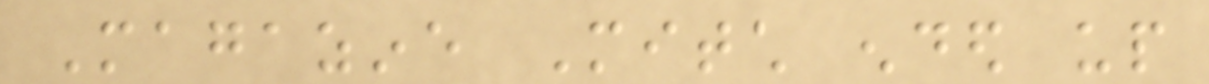Magazine Mitch ended up
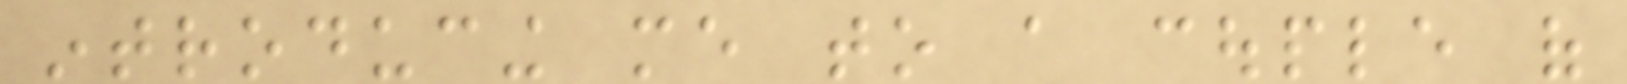introducing me to a couple of
